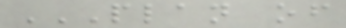PLAN OF
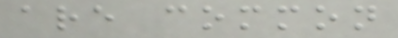are common
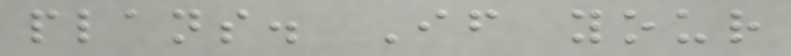plans. If your
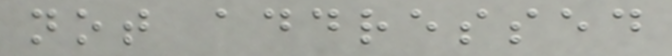not addressed
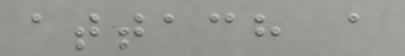attach a
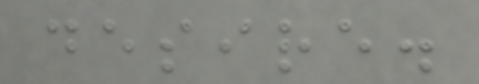desire.
